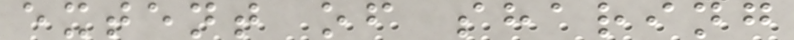extent of sharing
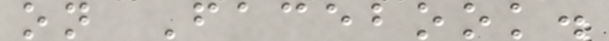on Facebook.
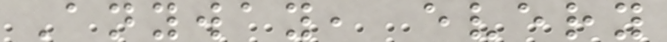Anyway, every
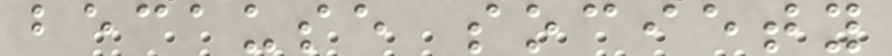because society
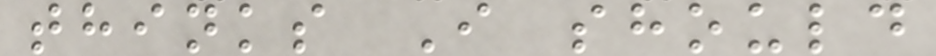thinks I should
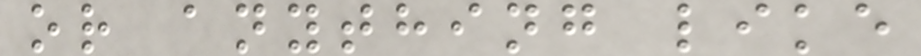or anything like
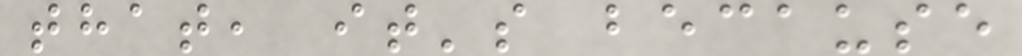that, it's because
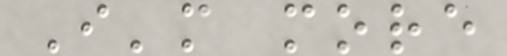I'm more
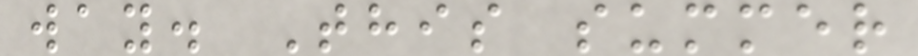way. This summer
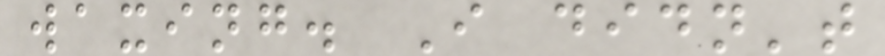waxing. I didn't
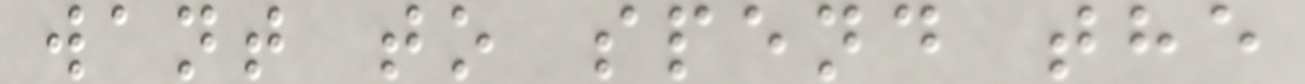want to spend the
